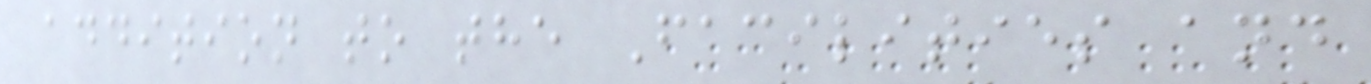addition to the Facilities and
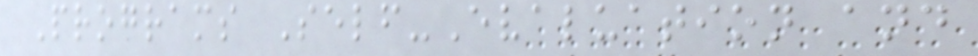Programs Self-Evaluation and
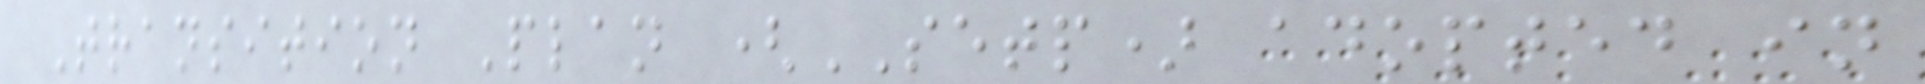Transition Plan (SETP) adopted in
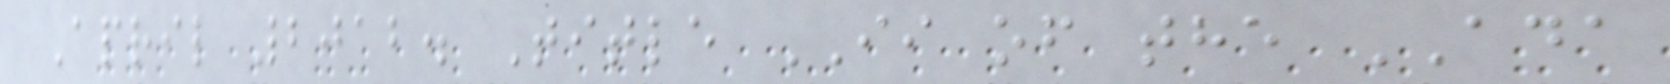April 2012. Title II of the ADA
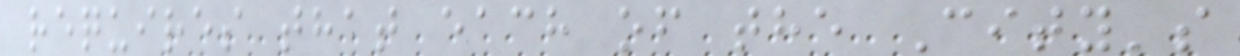requires that each of the City's
